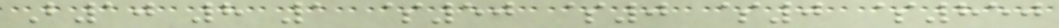B10 8 1 $50 $0 $0 $850
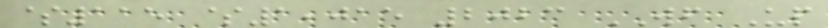$115 $1,015 2023 WF Up
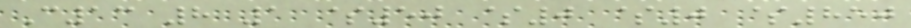C13 8 1 $50 $0 $0 $850
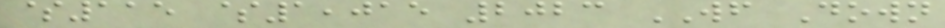$115 $1,015 2023 WF Down
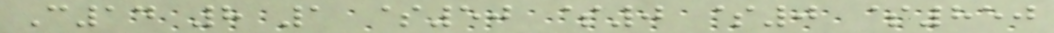C14 8 1 $50 $0 $0 $850
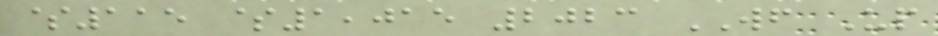$115 $1,015 2023 WF Up
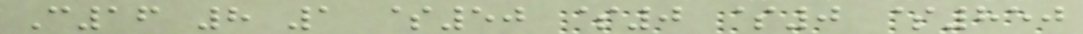C16 8 1 $50 $0 $0 $850
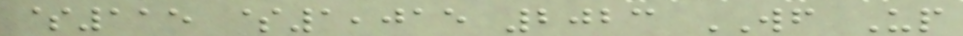$115 $1,015 2023 WF Up
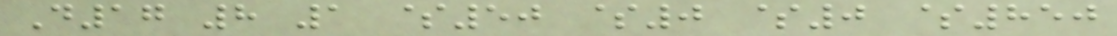D17 8 1 $50 $0 $0 $850
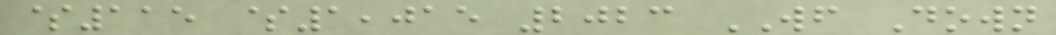$115 $1,015 2023 WF Down
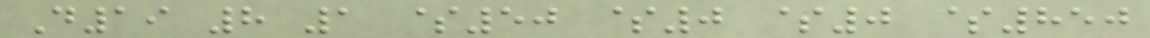D19 8 1 $50 $0 $0 $850
